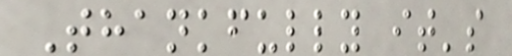Thankfully it's
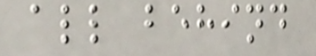all behind
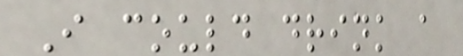I could drink a
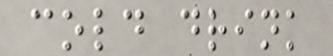cold drink
